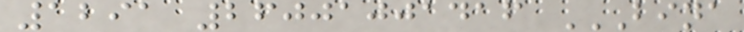1291 26001001416 BINA
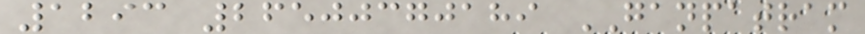1293 26500370189 GANPATRAM
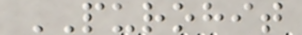PUROHIT
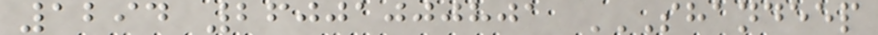1294 26001000801 SHANDEEP
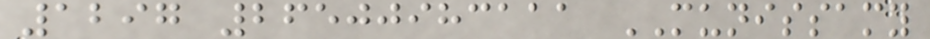1297 26500983111 MUNISSAMY
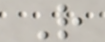R
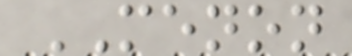MENON
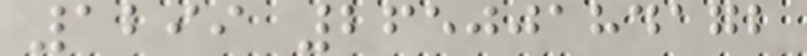1299 26500184172
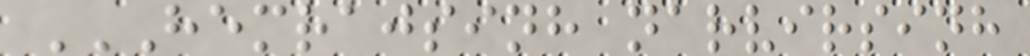HEMRAJSINH NARVIRSINH
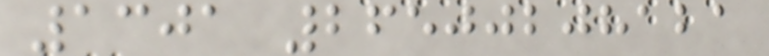1301 26500208121
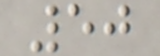50
